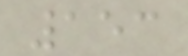153
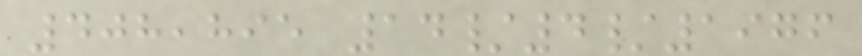408,895 14/4/1976
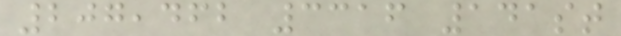207,462 3316 141st
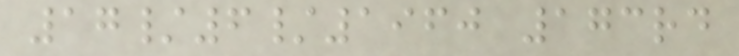17/6/1960 173rd
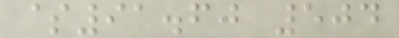$91.60 504
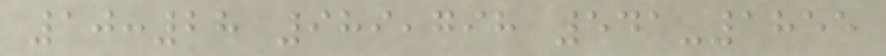10:28 989,798 541-1855
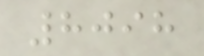8098
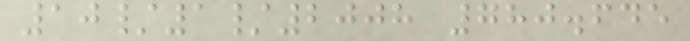10/1/2008 780.645
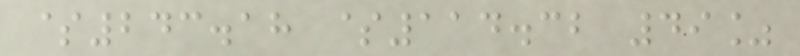$243.18 $114.32 49%
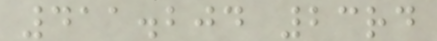411.204 23rd
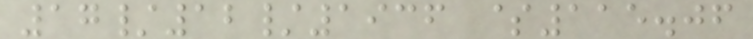17/12/1936 $115.06
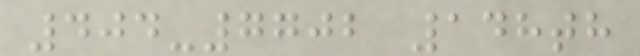404-7702 148th
